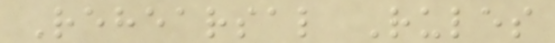Rehearsal Rules
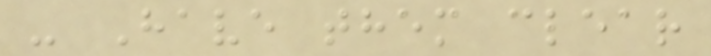- Have them clear
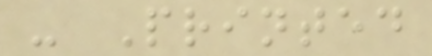- Printed
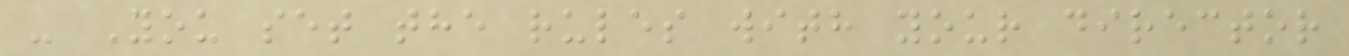- You set the rules with your director
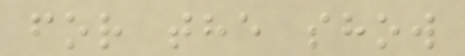for the show
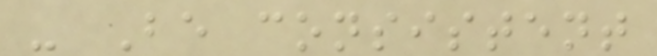- Be consistent
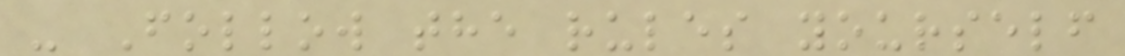- Follow the rules yourself
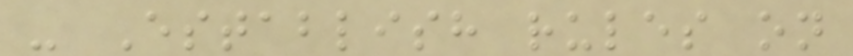- Establish rules on
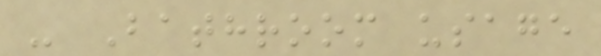- Bathroom usage
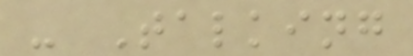- Talking
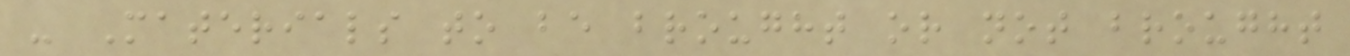- Materials to be brought or not brought
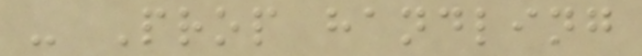- Prop handling
